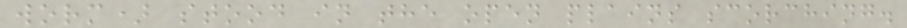worm) stood in the open plains scorching.
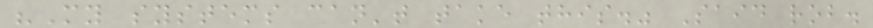"My systems can't take this." Said rob.
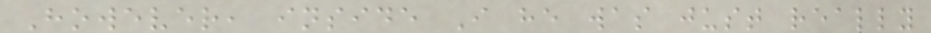However, inside I he was just really
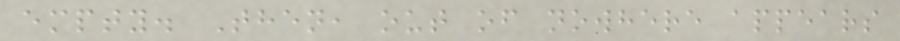empty. Then, out of nowhere appears
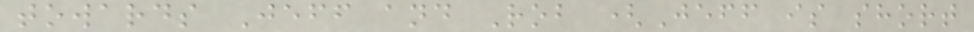towards Jeff and Rob (Jeff is short
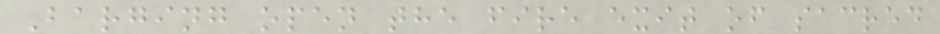Barging open the fire exit of sacred
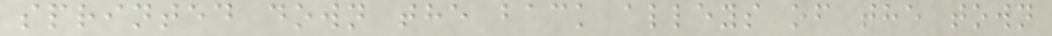sprinted down the back alleys of the town
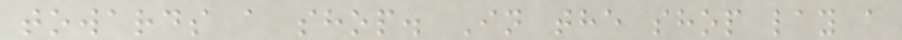towards a shop. In the shop lay a
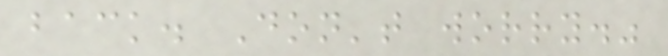back. Don't worry."
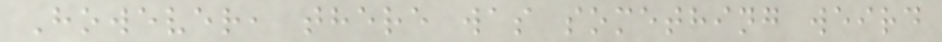However, there was something weird
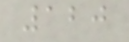120
